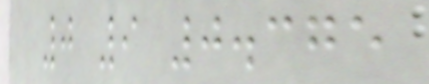0 9 0.375
